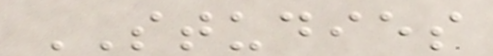STUDIES
